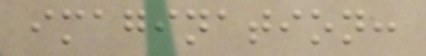imagination:
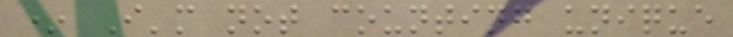* I'm not counting unique
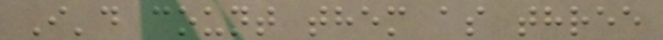I'd count them as three
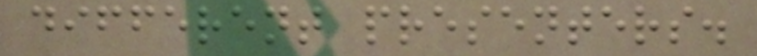different presenters.
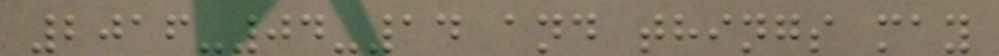2016-04-14 and things may
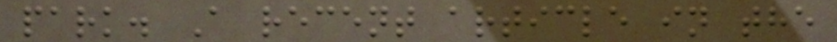park. A recent article in the
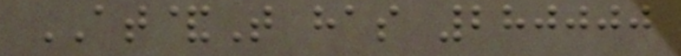AT&T has 280000
